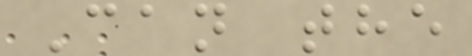Can the
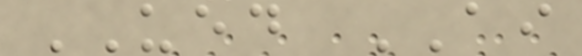UED AI
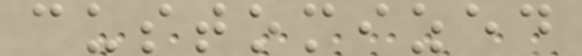customized
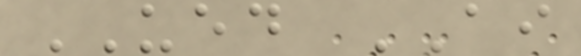UED AI
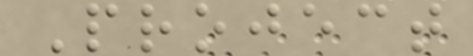Project
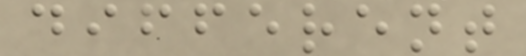different
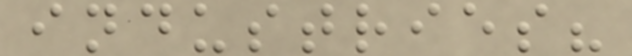industries?
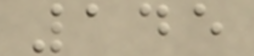145
